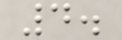4.
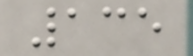135
